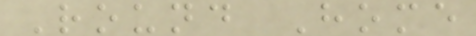Round Home
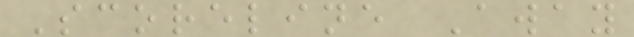Scoreline Away
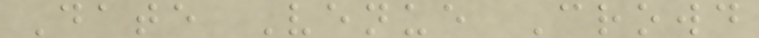Date Venue Crowd
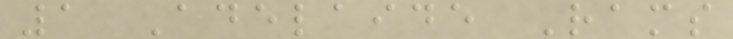1 Adelaide Rams
